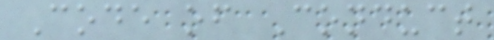Code of Conduct
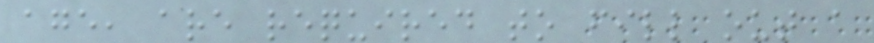age, are required to fill out a
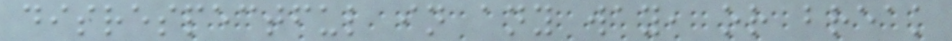disrespectful in any way, or break
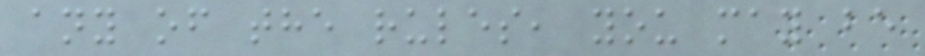any of the rules, you may be
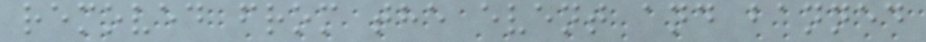removed from the event and banned
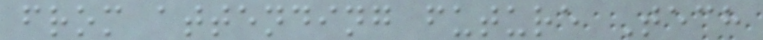from attending future Tech
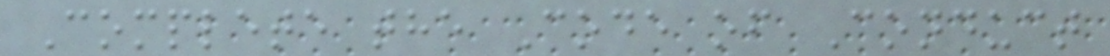Complete the Code of Conduct
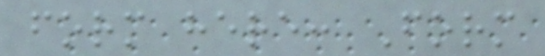form here: Form
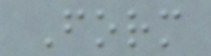Form
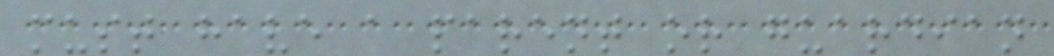must have a parent or guardian
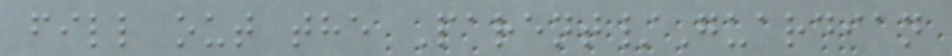fill out the Parent/Guardian
